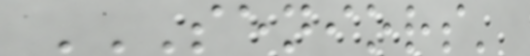SENIORS'
